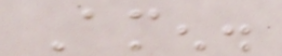Amen.
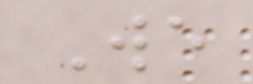We
